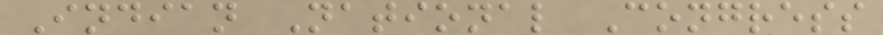Indian National Congress
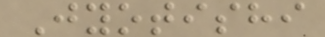Jyotishi
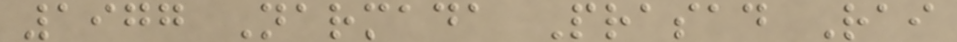1977 Narmada Prasad Rai
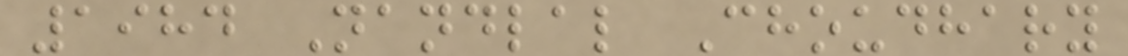1984 Nandlal Choudhary
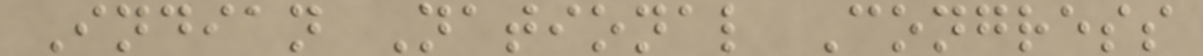Indian National Congress
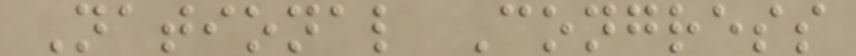National Congress
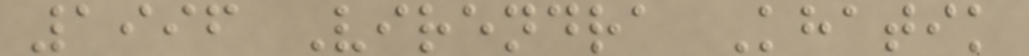1996 Virendra Khatik
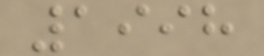1998
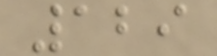129
